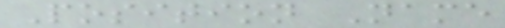Position Name
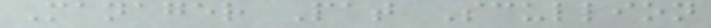Manager Pat Scullion
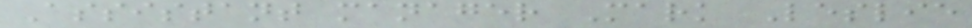Assistant manager Mark Leslie
